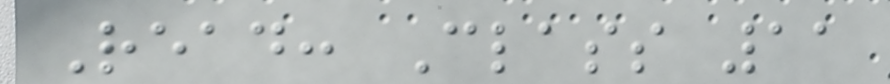Read: Class 11
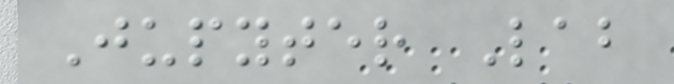Jupyter Lab
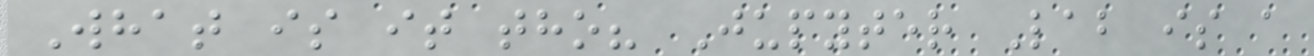What is it tho? Jupyter Lab is a
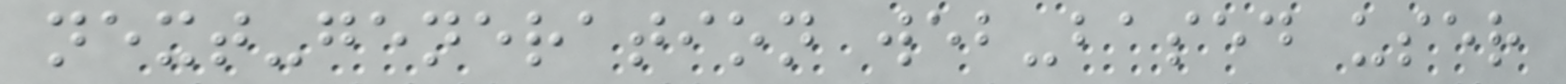next-generation web-based user
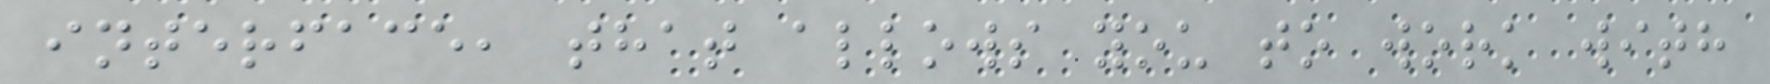interface, that allows you to work with
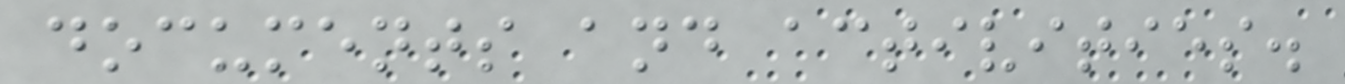documents and activities.
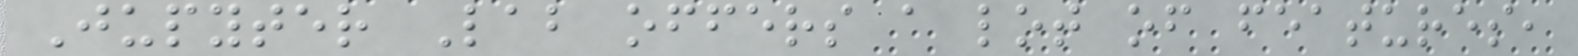Jupyter Lab offers a lot of features,
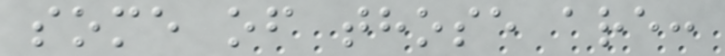some of those are:
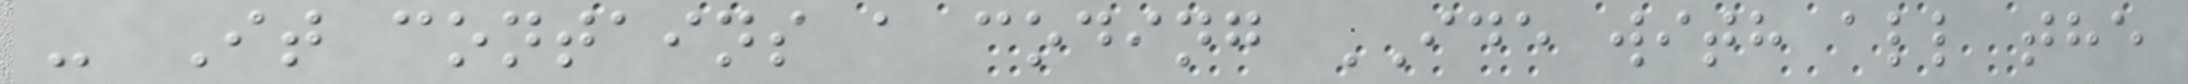- It contains a coding IDE with all the
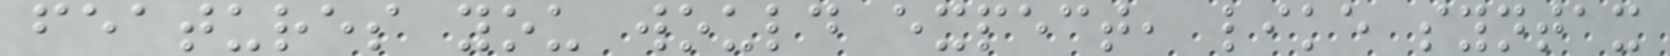features you would expect, like syntax
